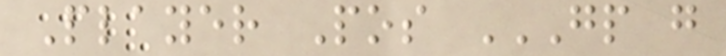Player Pos GP G
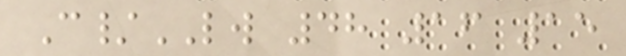C/LW 48 16 15
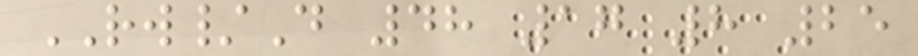RW/D 48 17 8 25
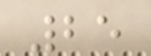25
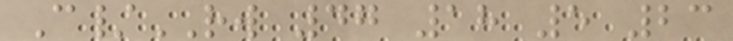C/RW 47 18 5 23
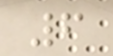6
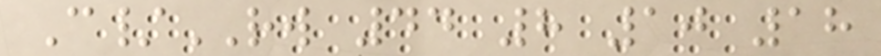C/RW 44 8 10 18
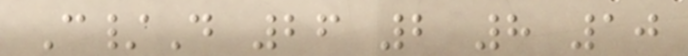C/D 26 2 8 10
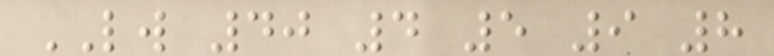LW 40 4 5 9 8
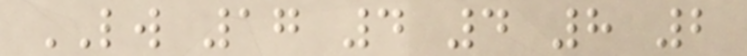LW 17 4 4 8 2
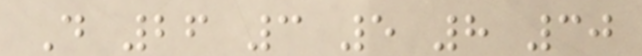D 26 3 5 8 30
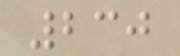230
